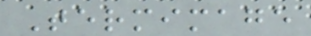Termimage
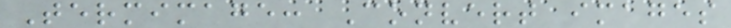Termimage: Convert images
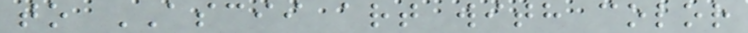to ASCII art with color
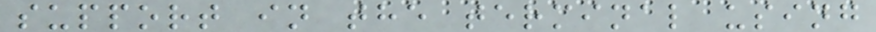support in the terminal using
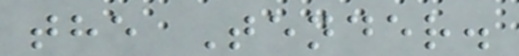the Tender.
